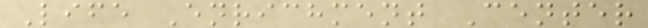Life Enrichment Center
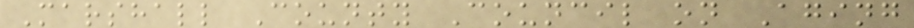Marshall County Council on Aging
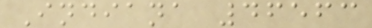Indiana 46563
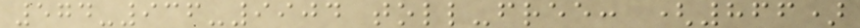574-936-9904 toll-free: (866)
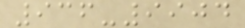936-9904
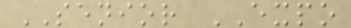SENIOR EXPO
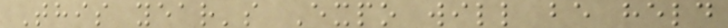This year's Expo will be held
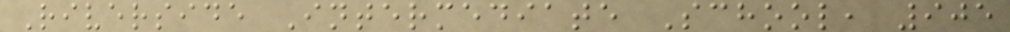Riverside Intermediate School, 905
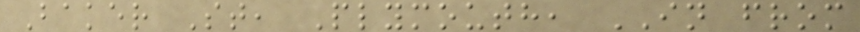Baker St, Plymouth, IN from
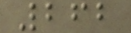262
